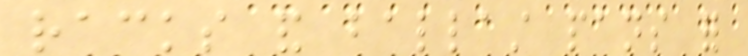racks and ballast pans for
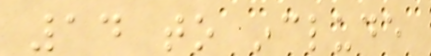14 to include
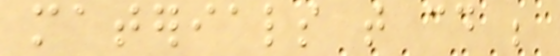materials that could be
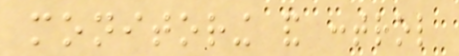monitoring and control
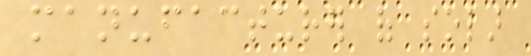manufacturer of solar
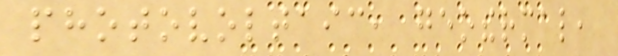photovoltaic, geothermal,
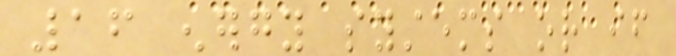16 energy systems or if
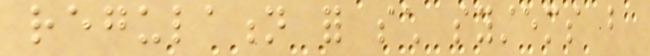regulation for such systems but
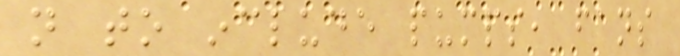not to include pumps, fans
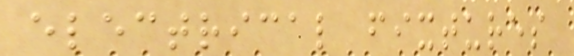electrical fixtures
